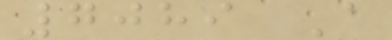7089 A
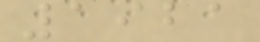1921
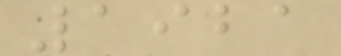1921
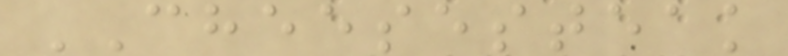CHEESESTEAK
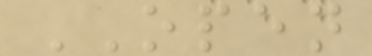OPEN
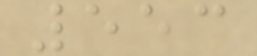553
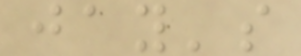jay's
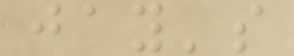jay's
